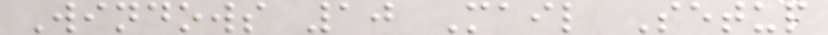Windows 10 Mail Setup
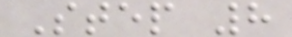Step 8
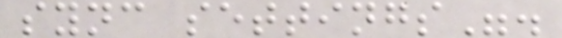sync settings".
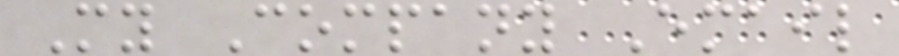My Company Email
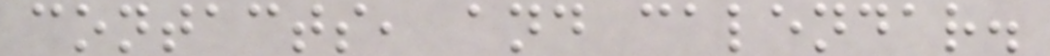contacts, and calendar.
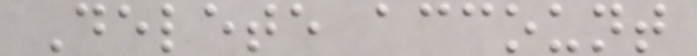Delete account
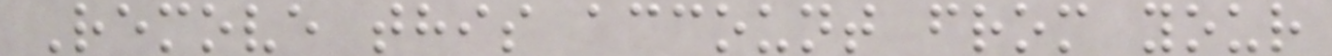Remove this account from your
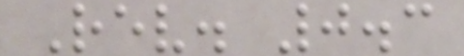Rev. 0.3
